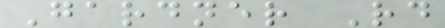Gardner Rd
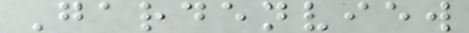Gardenview
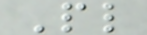Pl
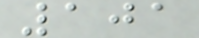101
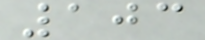103
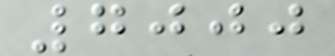7000
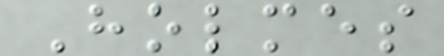Holmes
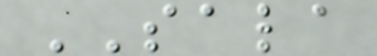SALA
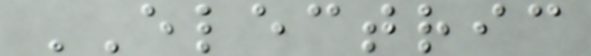ELECTRIC
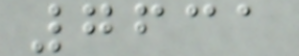7631
